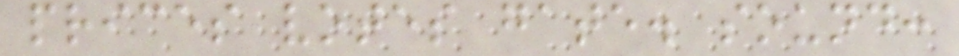prices votes gate. sound:
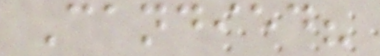Candied?
